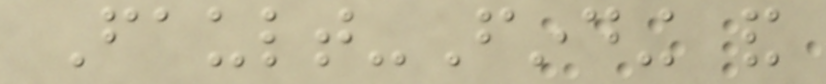Fault-Finding and
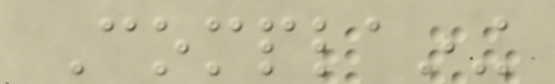Complaining
